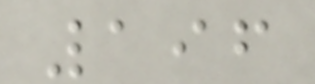196
